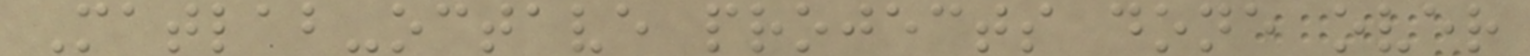Matlab-octave projects done over
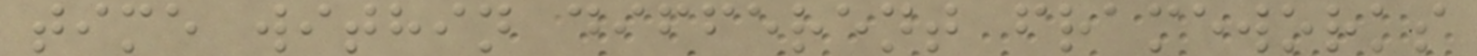time within different frameworks
